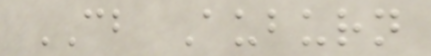CB Auburn
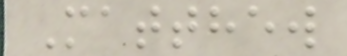Matthew
